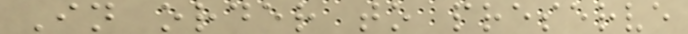In order to preserve
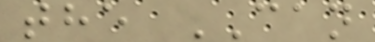the CAN
